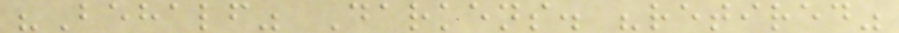"Behalf" Darkens. "retired"
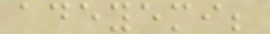adeyemi;
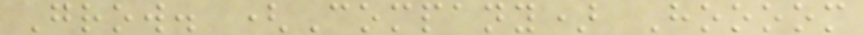Grow. (Company) Hoooom
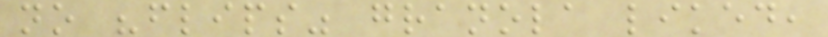no "flips" granola liked,
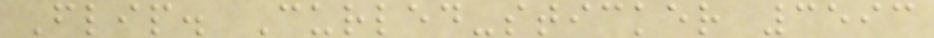Flip. Curled-sticker 3593
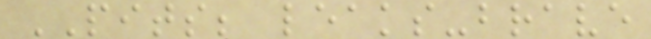PITS; leaks-brave
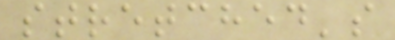stretched's
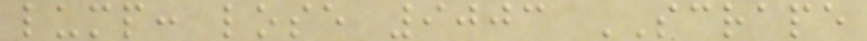lump: lose 9003 SCRAPE
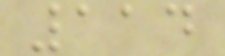114
